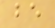be
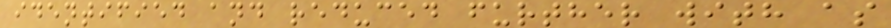identified and reduced further with as
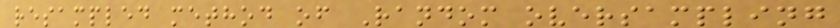resampled method of Random oversampling
